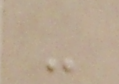-
